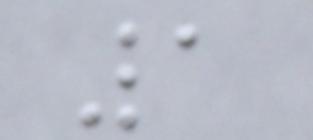1
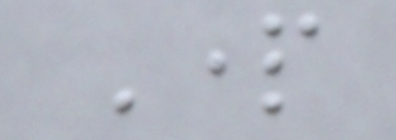Part
